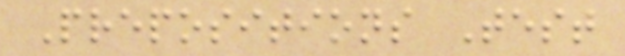Prepositions Test
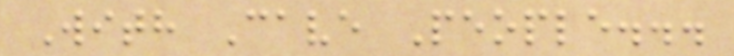With Cave People...
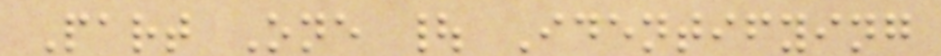Part One | Identifying
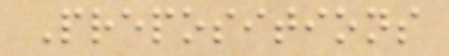Prepositions
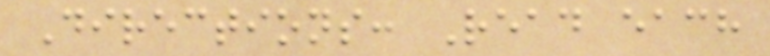Directions: Read each
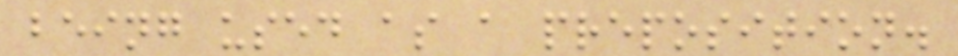being used as a preposition.
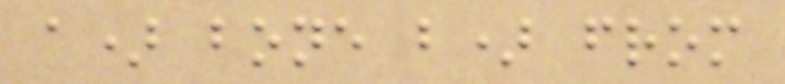a) bone b) from
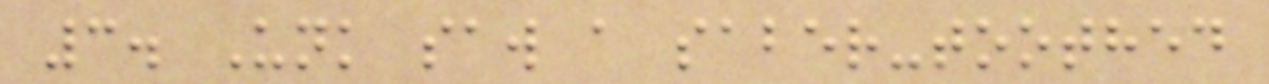3. Unk saw a saber-toothed
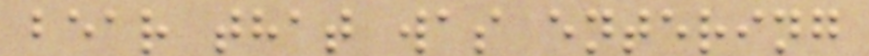bear that was entering
